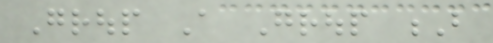Group A Group B
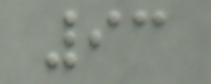93
